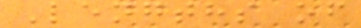Lengths of
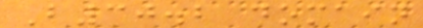B30.2 domain
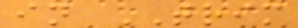in TRIM
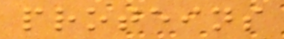proteins
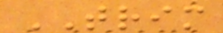TRIM
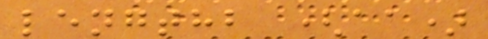lengthb (aa)
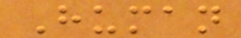Human
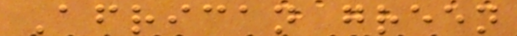African green
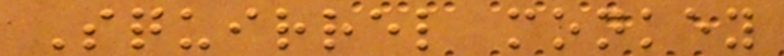Squirrel monkey
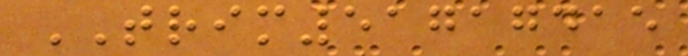TRIM51717415
